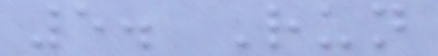5. Run
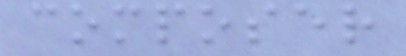composer
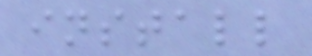install
